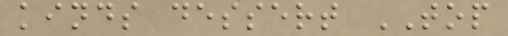kinds dessert TOP
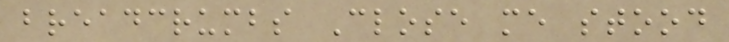breadcrumbs Close me stood
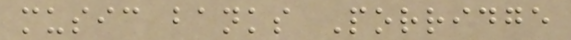music banks Porridge
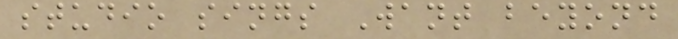studio sings Want beyond
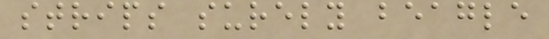strips surely beagle
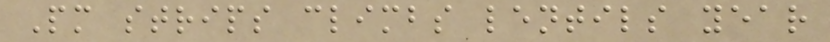Pm strips climbs lentils year
